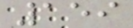159
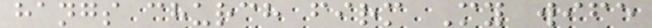hangs church firm My wife
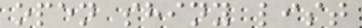open shiny list
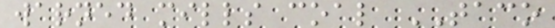warned mills coal TACO
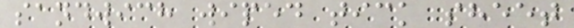sandwich wiped tick sheet
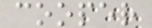cooper
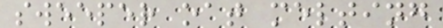sweeper oat melting
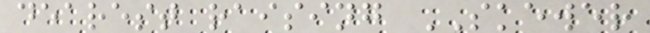dearest raising SKEWER
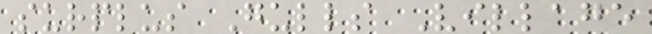surplus Gulls Village
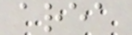area
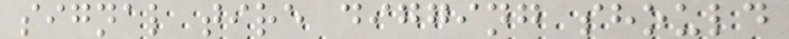signal tire digging should
